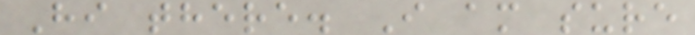Hi there. I am sure
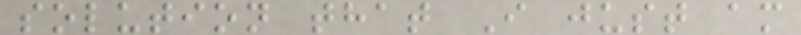solution that I just am
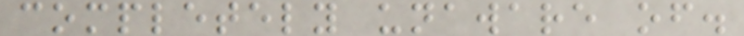completely unaware of.
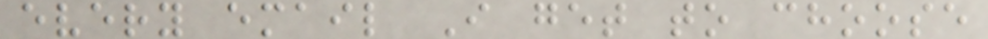every email I get to choose
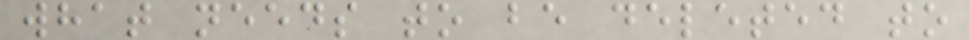what needs to be deleted to
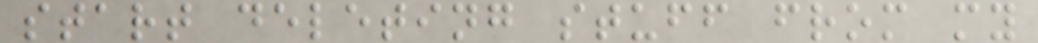start deleting stuff from my
